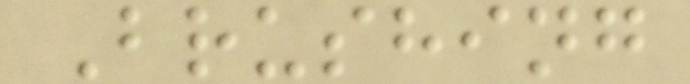Brushing
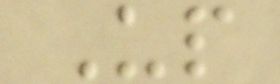Up
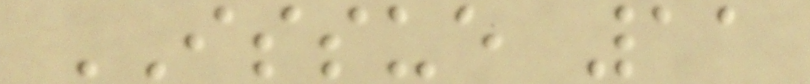ISSUE 11
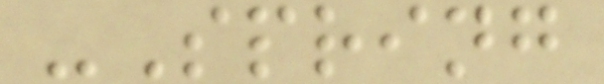-Spring
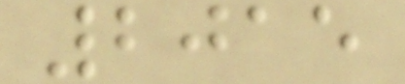2015
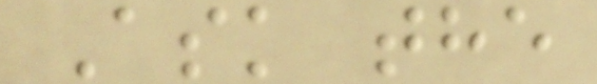Ask the
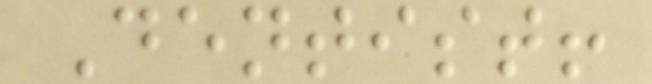Dentist!
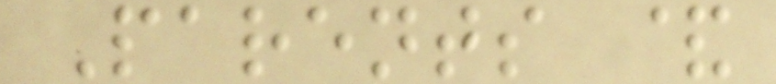Parents &
